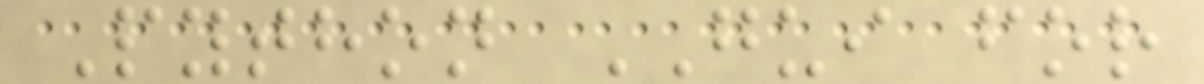Python GUI for
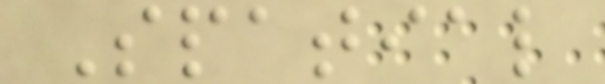Spatial
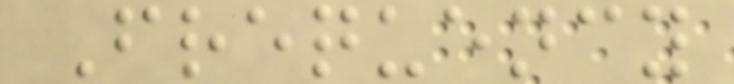Frequency
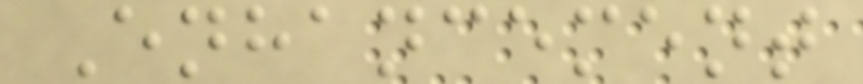Enhancement
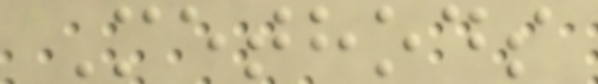Methods
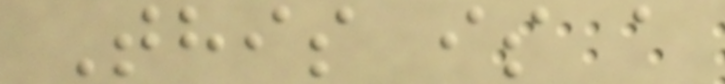This is a
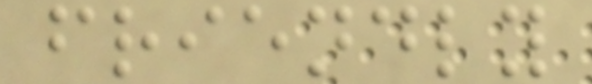friendly
